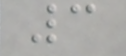3
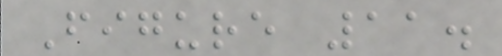Figure 11.
